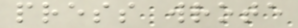press wrote
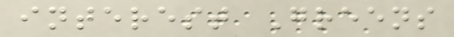interest Greens
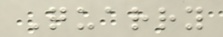Quarry
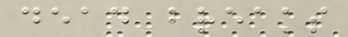dead breaks
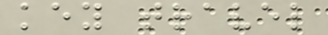key travel
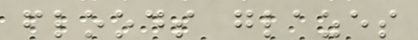floods glazes
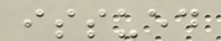issued
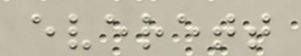everett
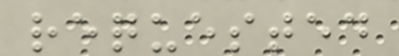requested
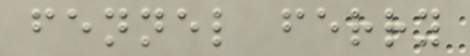fennel ferry
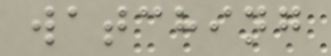watching
